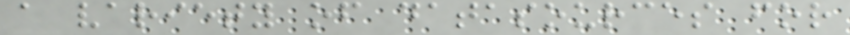a variety of datasources for
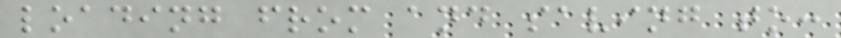loading from and saving to:
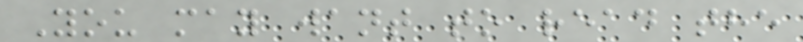You may want to read the
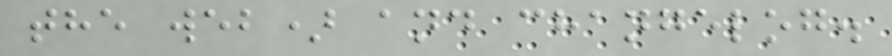the web) and changelog.
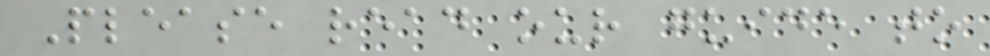Please read our guide to
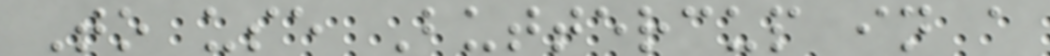To use Buttercup in a
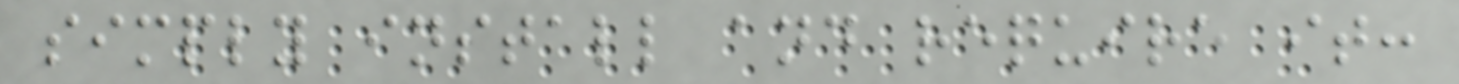simply install and require it:
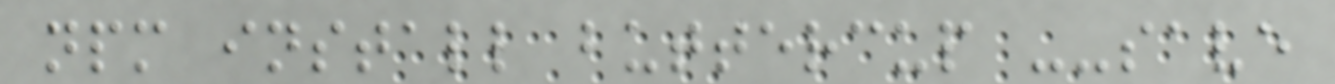npm install buttercup --save
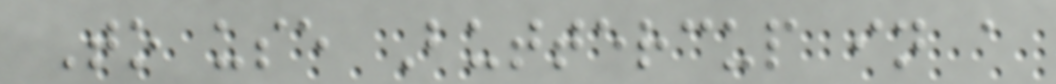To use Buttercup in a
